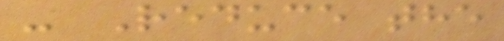- Reduce the
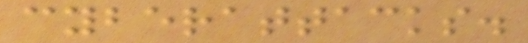cyberattacks.
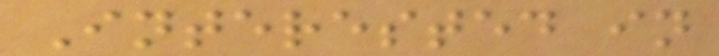Interested in
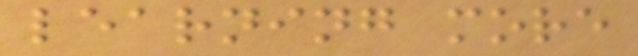learning more
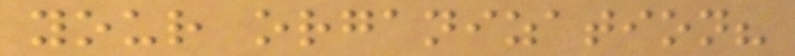your organization?
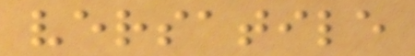versatile
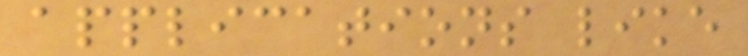applications like
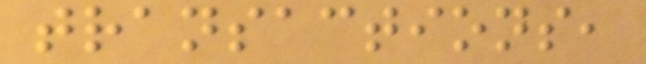transactions,
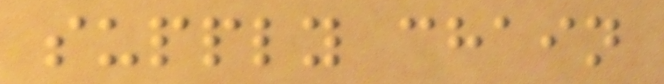supply chain
